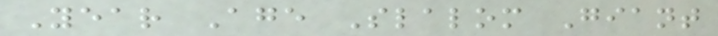Year Age Slalom Giant
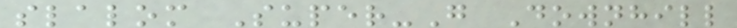slalom Super-G Downhill
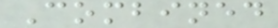Combined
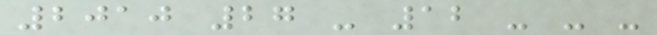2010 27 - 12 - - -
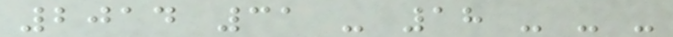2014 31 - 18 - - -
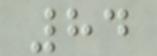84
